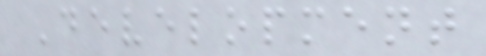Development
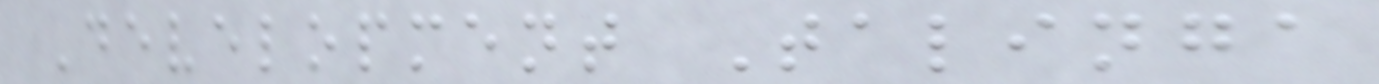Development Talinga
